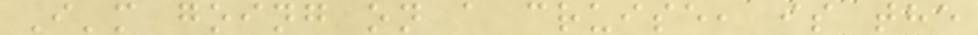I'm going on a cruise, is the
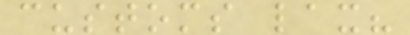customs lax?
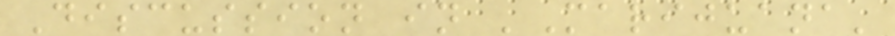Discussion in 'Marijuana'
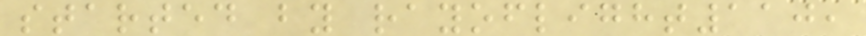started by rayoflight110,
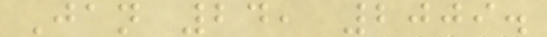Jan 24, 2009.
